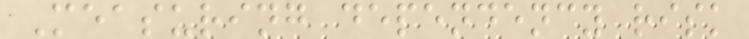Measuring dependency risk
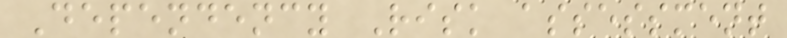Dependency Risk assessment
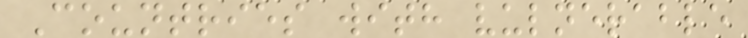Countries with vulnerable
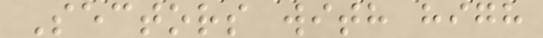Sectors with high
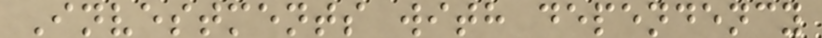Investments with dependency
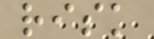risk
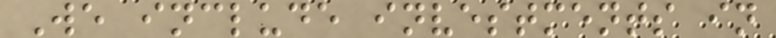We include investments in
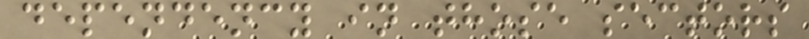dependency in those sectors
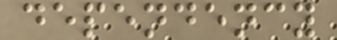dependency
